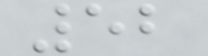52
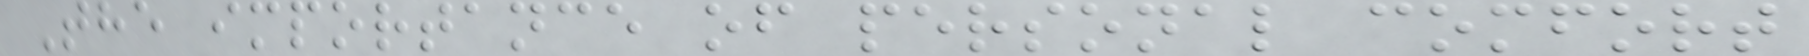The importance of personal comfort
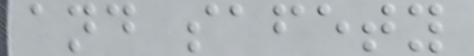and safety
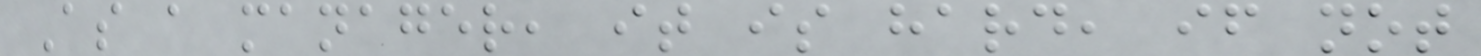As a manager, it is hard, if not
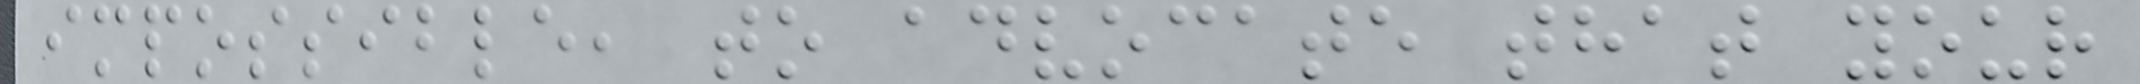impossible, to advocate that your
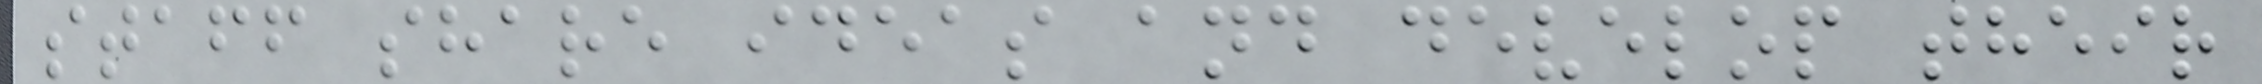staff share ideas and develop their
